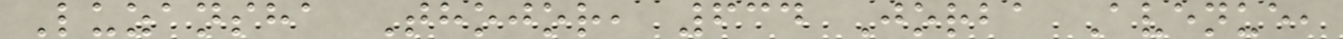Luzansha Thojor, 634 Jorba Avenue,
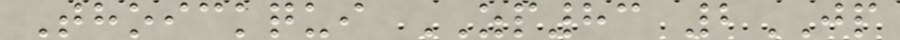Thoickqui ZP83 2JP
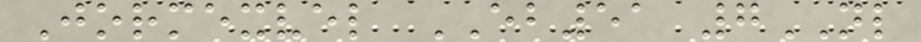Jormexvel EB51 7NL
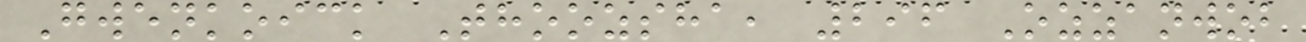Gwenkoick Thoozsha, 296 Ozzanwob
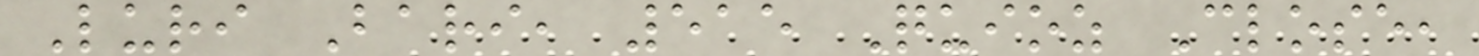Luri Bari, 515 Quioz Close,
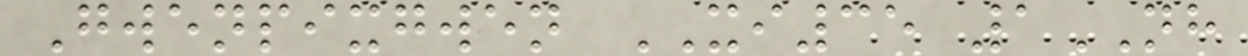Gwenpixgwen XI35 1NH
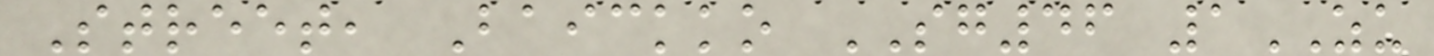Street, Baickko SG46 1ZU
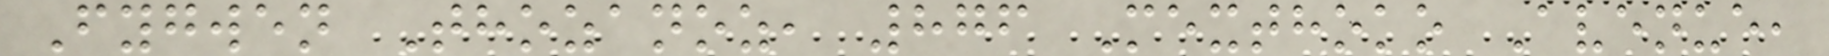Fygwen Thozanoz, 876 Mexthoko Avenue,
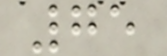75
